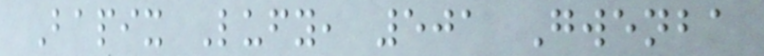Bapix Lufy, 501 Gwenba
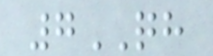7QH
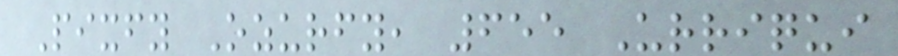Pixfy Ozurfy, 655 Urriqui
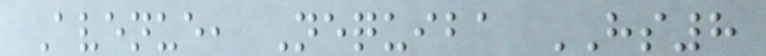Avenue, Nequiba HS8
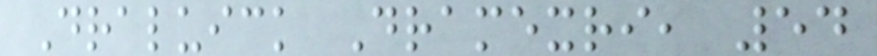Draluick Dramexri, 54
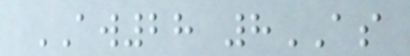AW28 8AS
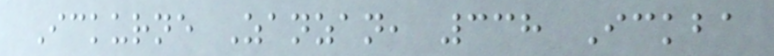Ickurne Zanzan, 338 Ickba
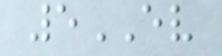5EV
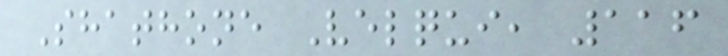Shathone Velqui, 116
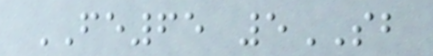FE65 5SB
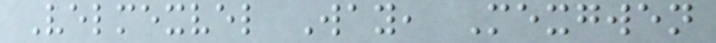Velmexvel Way, Mexgwen
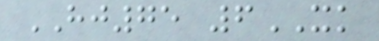HJ75 6XK
